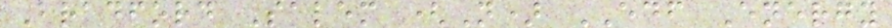Bradford Salem (N) EDF Energy
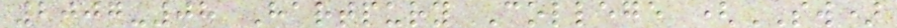2007-08 Hartpury College (SW)
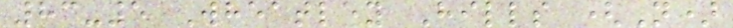83-5 Wheatley Hills (N)
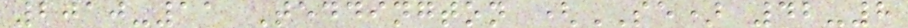2010-11 Teddington (SE) 42-8
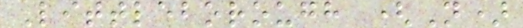Littleborough (N)
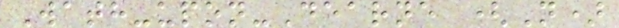Wath-upon-Dearne (N)
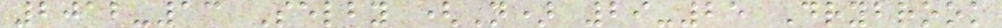2012-13 Selby (N) 29-25 Drybrook
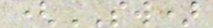(SW)
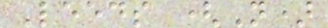Leeds (N)
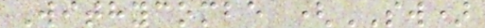Withycombe (SW)
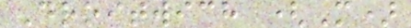Droitwich (M)
